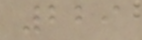229
